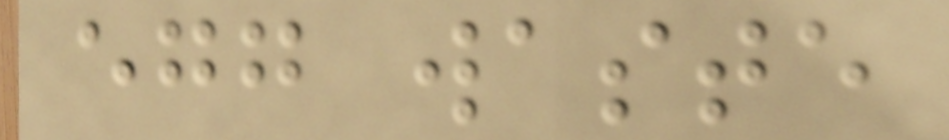egg waste
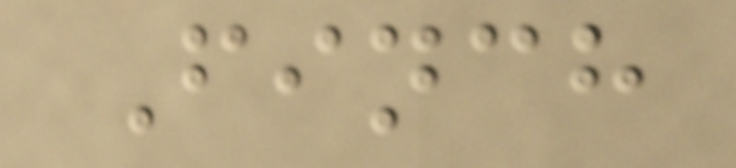Finch
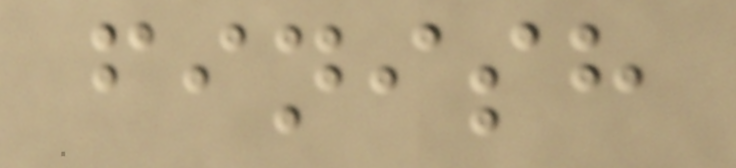finish
